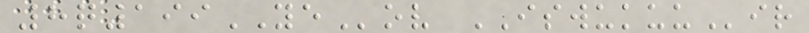8q199YEov ISWUKUUir
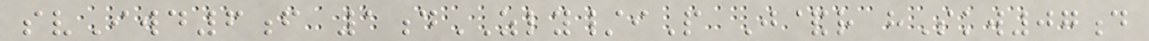svIwd6f 1dZLY/iP J&r hSkw07d
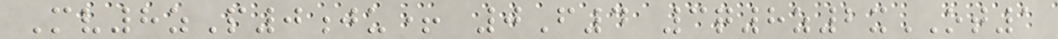Mv8zP0ju+ 0F4 3q8z2xOT1
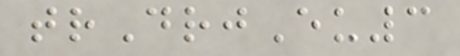trDrjEu3
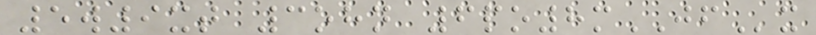5w9xt 3ohn 6po8mJFx
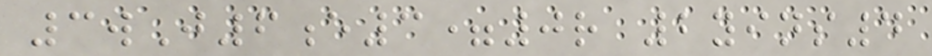3wJ6e3=0r 2yins4
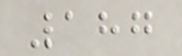187
